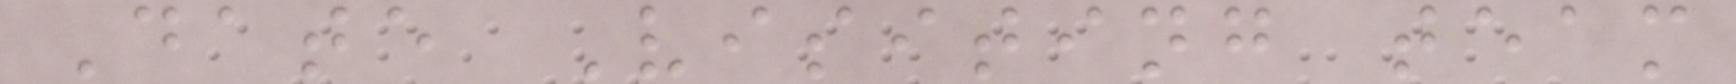Date Visiting team
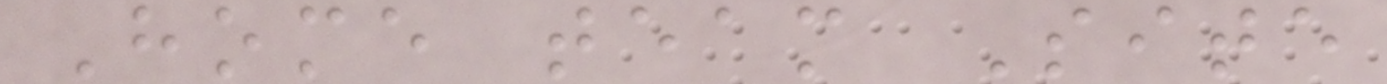Home team Site
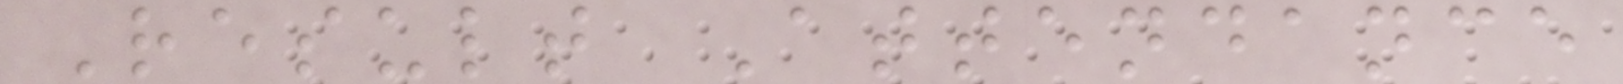Result Attendance
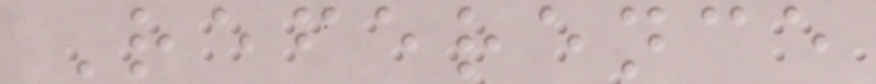Reference
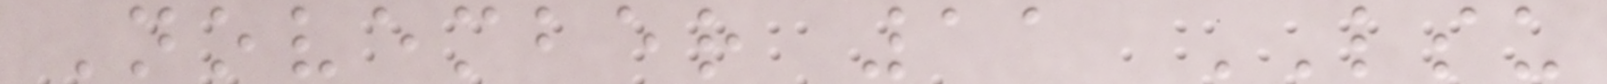November 11 LSU
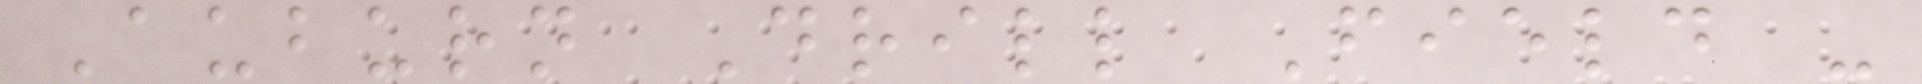Auburn Drill Field -
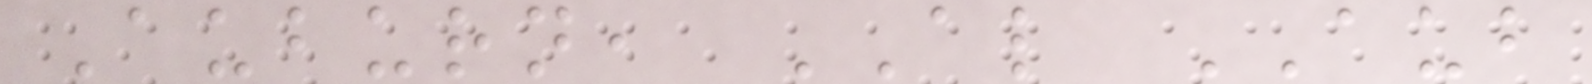Auburn, AL AUB
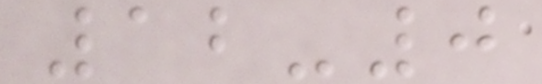12-0
